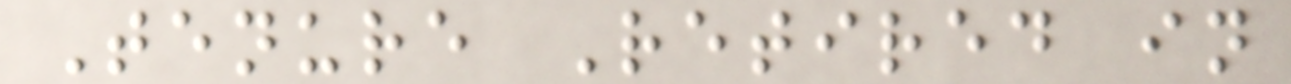Tenure Retired in
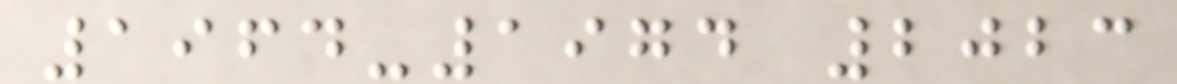1964-1974 2023
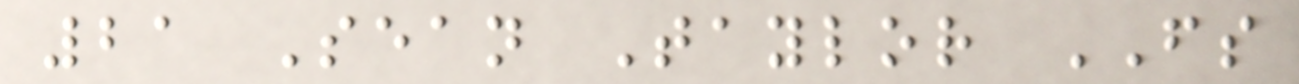21 Sean Taylor FS
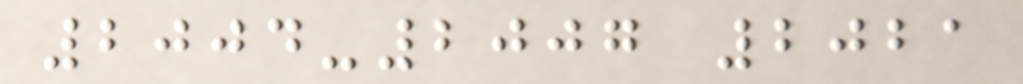2004-2007 2021
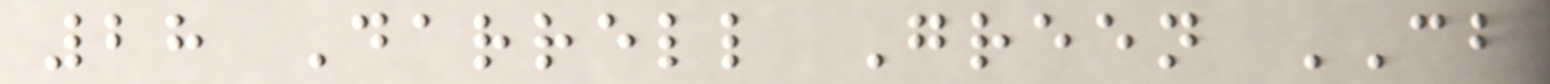28 Darrell Green CB
